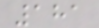181
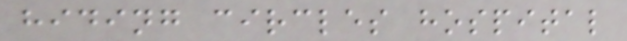hiding circles hospital
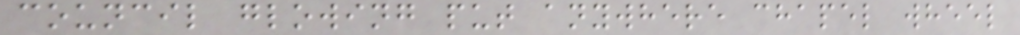council glowing put anywhere chapel wheel
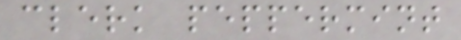clerk peppermint
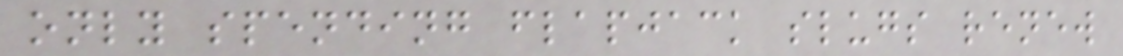only spending flapjack slugs renew
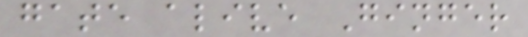gate alive Ginger
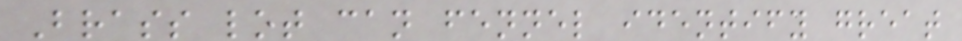Brass lot can fennel identify great
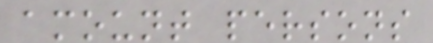amount persons
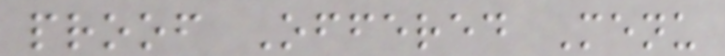proof Offered Menu
